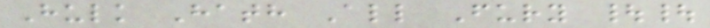Hulk Hath All Fury ||
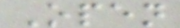Open
